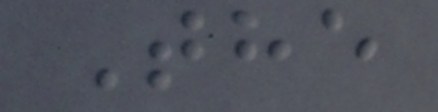The
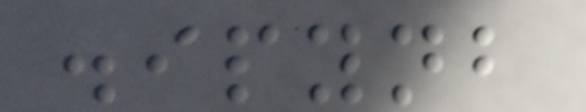.ipynb
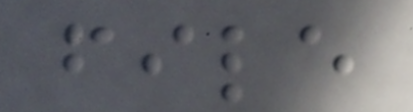file
